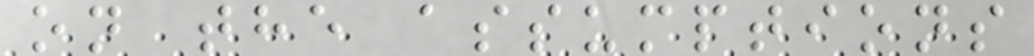on the assumptions
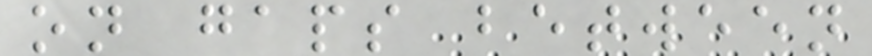on gaps between
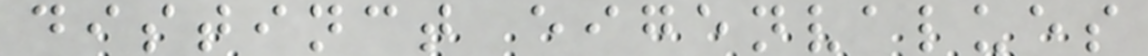distinct eigenvalues
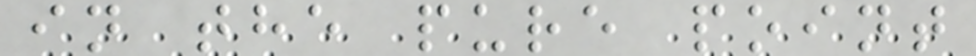in the pure point
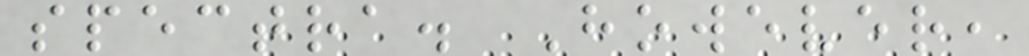spectra. However,
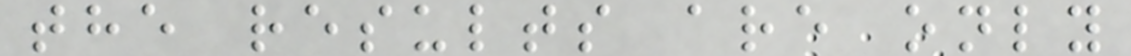the results are only
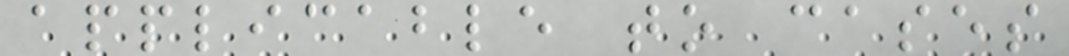applicable to cases
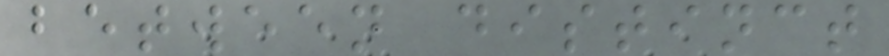between distinct
